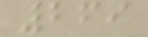269
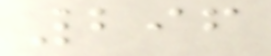296
